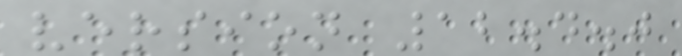version 12.4.0
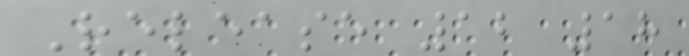Release 12 18
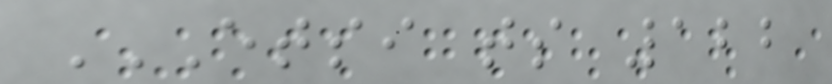ETSI TS 122
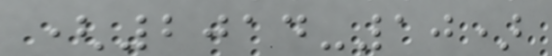(2014-10)
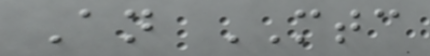An MTC
